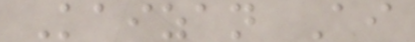Kaizan Ai
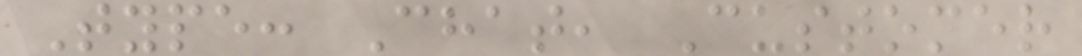Type: Chat, Customer
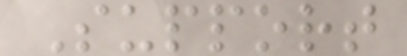Support
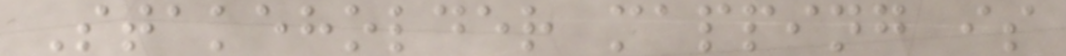Stakeholder mapping is
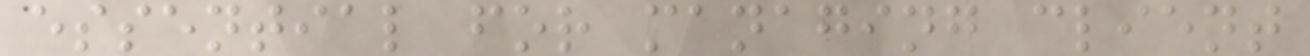essential for managing client
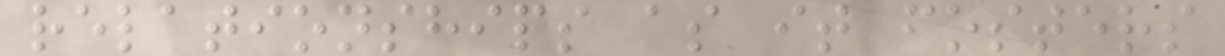relationships as it fosters
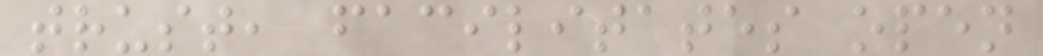trust, facilitates open
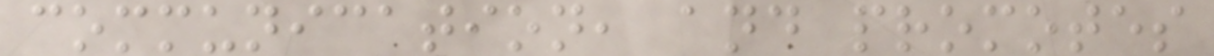communication, and promotes
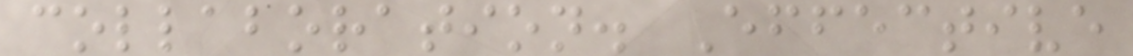collaboration. Effective
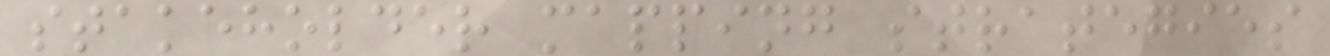stakeholder mapping strategies
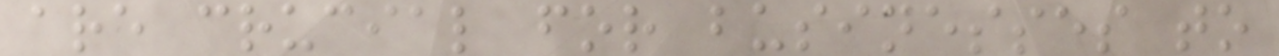are crucial for businesses to
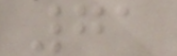71
